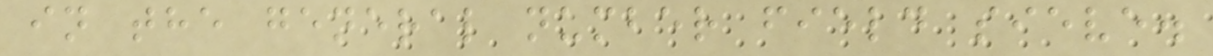in the general number field sieve.
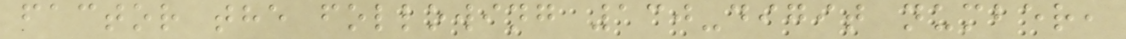factor the following 130-digit number,
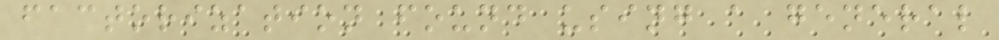factorization found using a general
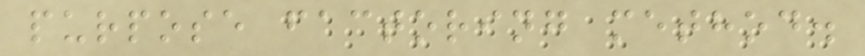purpose factoring method.
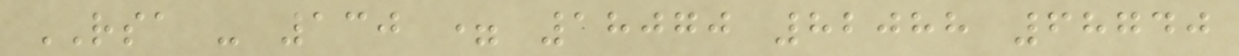RSA - 130 = 18070 82088 68740
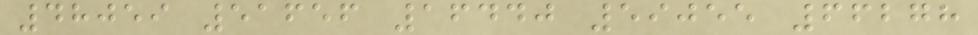48059 51656 16440 59055 66278
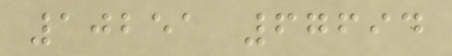10251 67694
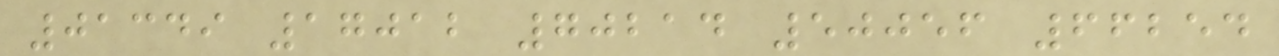01349 17012 70214 50056 66254
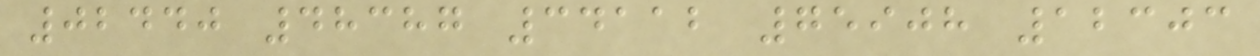02440 48387 34112 75908 12303
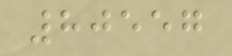80557
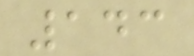143
